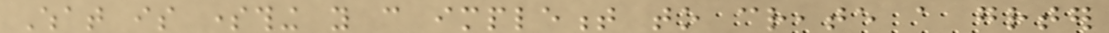What is something you can implement to create a greater
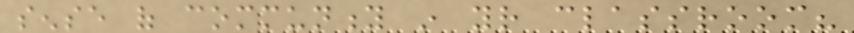sense of community in your classroom?
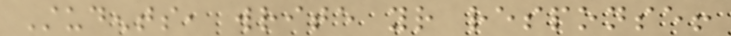Students, write your response!
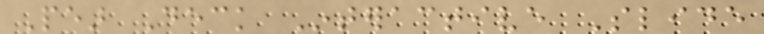Pear Deck Interactive Slide
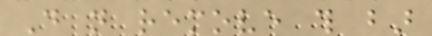Do not remove this bar
